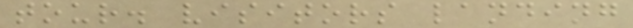tour. visitors landing
